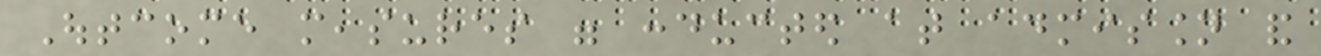Outcome measures were conducted at admission and
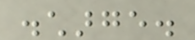discharge.
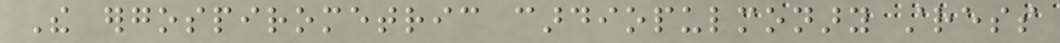The ergospirometric cardiopulmonary stress
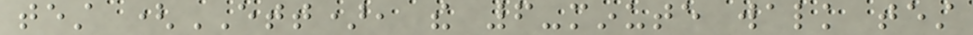test (ETT), the 6-minute walk test
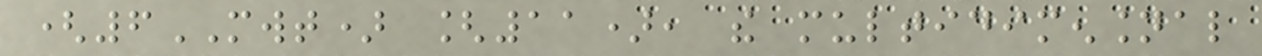(6MWT) [11), the multidimensional
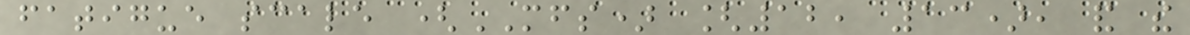fatigue scale (MFS) [12, 13), and the
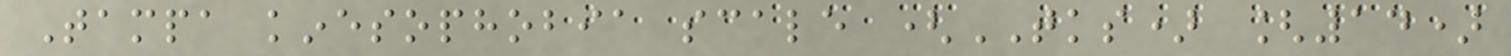Tampa kinesophobia scale (TKS) [14)
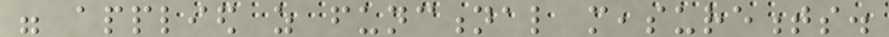were applied as functional measurements.
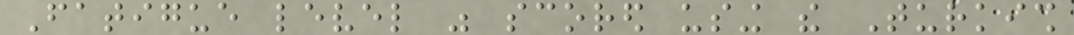Fatigue level was scored using the Turkish
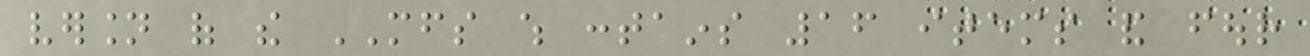version of the MFS which contains 16 items and four
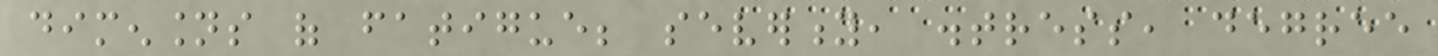dimensions of fatigue; severity, distress, degree
